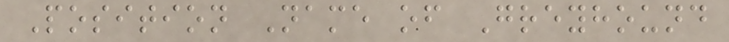Position Name of Greyhound
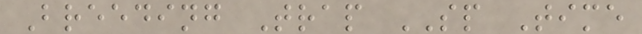Breeding Trap SP Time
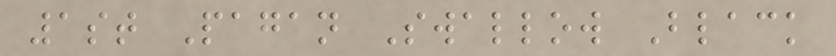1st Pagan Swallow Black
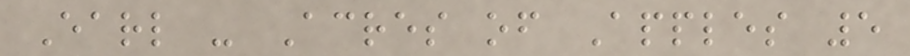Earl - Acres of Apples 5
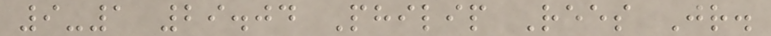9-1 29.04 Philip Rees Jr.
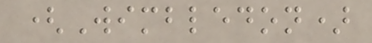(Wimbledon)
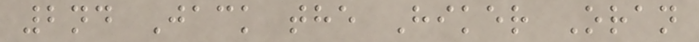2nd Jack the Hiker Oran
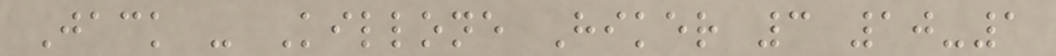Jack - Killone Hiker 3 10-1
